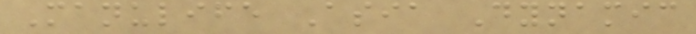Manulife Asia Dynamic
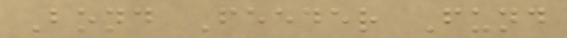Bond Feeder Fund
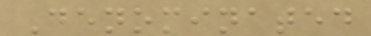Denominated
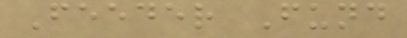Feeder Fund
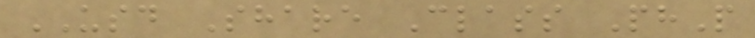USD Share Class PhP
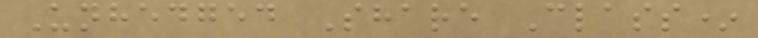Unhedged Share Class*
